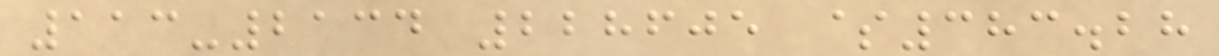113-2134 228605 $383.28
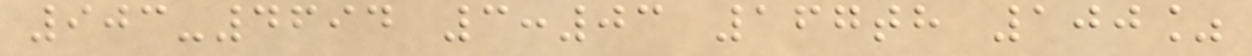903-4694 3:03 167th 100%
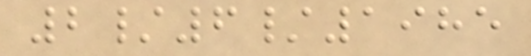2/6/1985
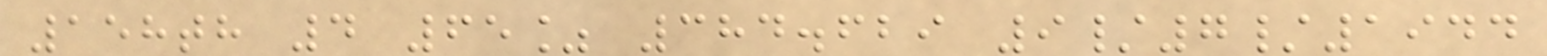158th 4 65% 384.629 9/7/1944
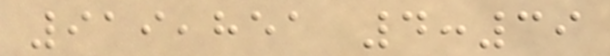919,851 4:39
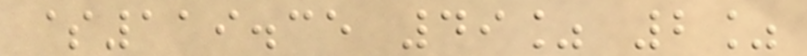$119.35 49% 2%
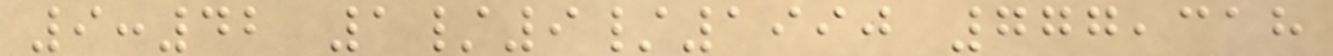9:42 1/9/1990 777,318
